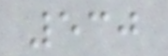530
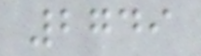2749
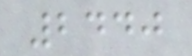2440
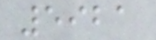5921
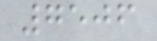7506
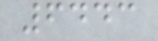6443
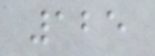125
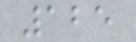125
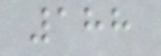188
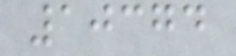10374
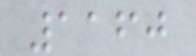1160
